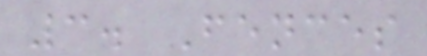3. Fences
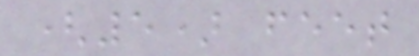(5) feet
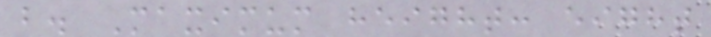b. Maximum height: eight
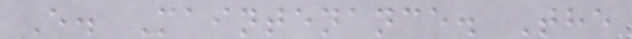E. Maintenance. The
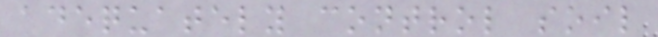adequately control soil
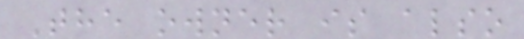The owner is also
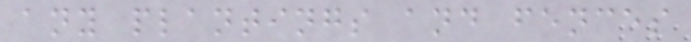any plantings and fences
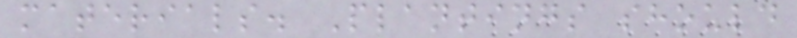materials. Plantings should
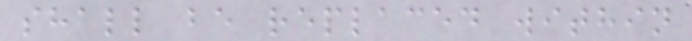shall be replaced within
